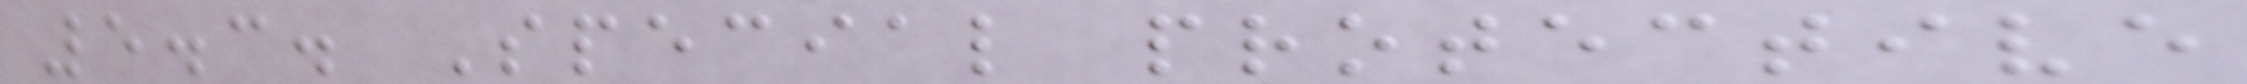5.3. Special protective
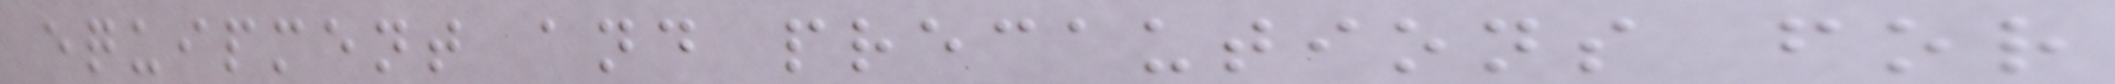equipment and precautions for
